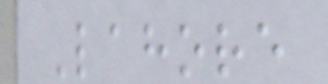Lahore
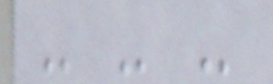- - -
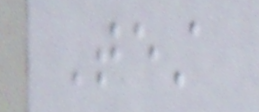Test
